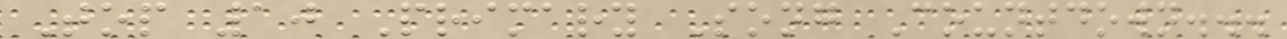Top 10 Primary Song Countdown...
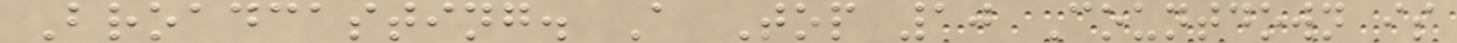Broadcasting. A Top 10 Countdown is
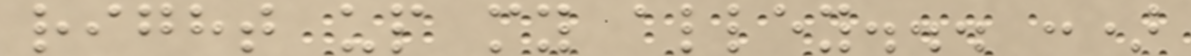right up my alley... :)
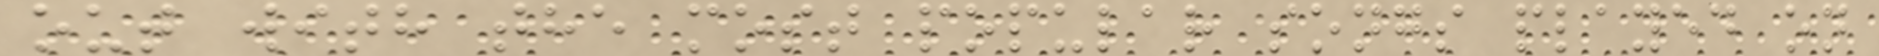out with the most popular songs played on
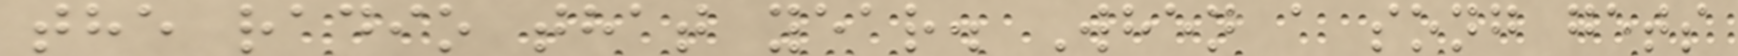the radio that year. When a song gets
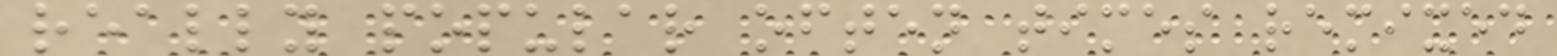really popular often times remixed
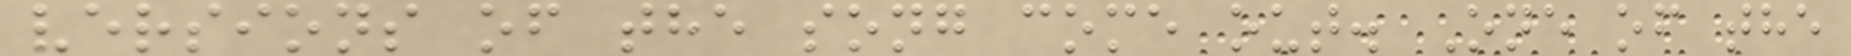versions of the song come out. One of the
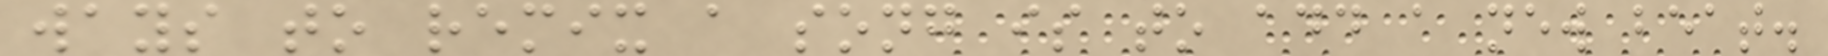ways to remix a song is to add a new beat.
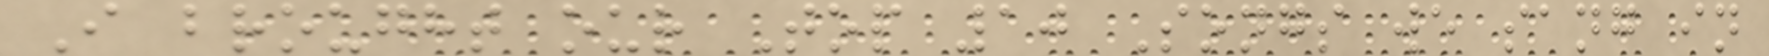I brought our Top 10 Songs we sang in
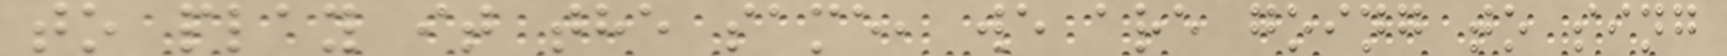to play it the same, we are going to sing
